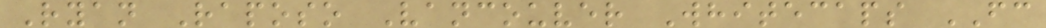Ryan Raposo Vancouver Whitecaps FC
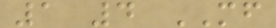1 4 MF
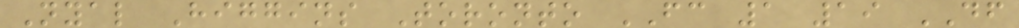Nyal Higgins Toronto FC 1 19 DF
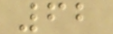62
